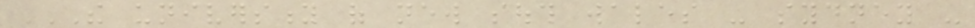THE UNIVERSITY OF NEW SOUTH WALES - SYDNEY -
